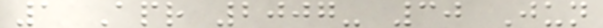1 Apr 2007- 30 Jun
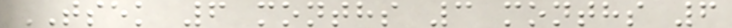TSEK 6 months 3 months 6
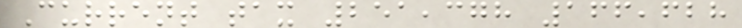Current tax 251,378 166,628
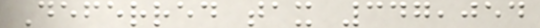Deferred tax 347,054
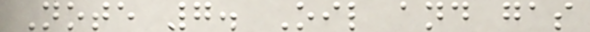Note 7. Oil and gas
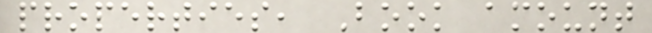properties, Book amount
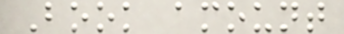Book amount
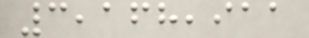3,168,911
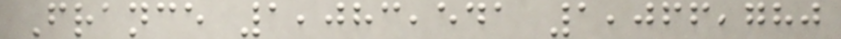France 1,083,541 1,066,780
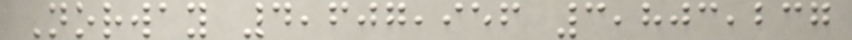Norway 4,607,956 3,803,237
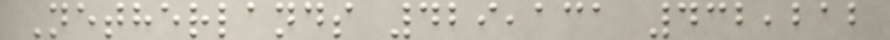Netherlands 429,131 432,212
